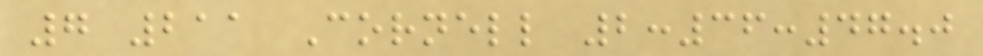7 211 Cornell 2:36:47.0
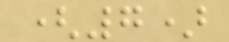(7)
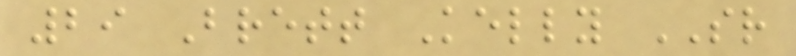29 Brett Kelly SR
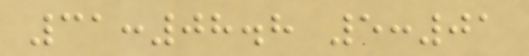31:08.8 5:01
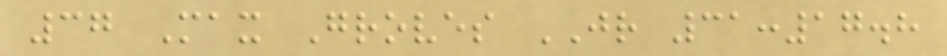37 Max Groves JR 31:17.8
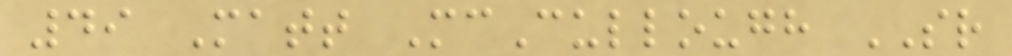49 Matt McCullough SR
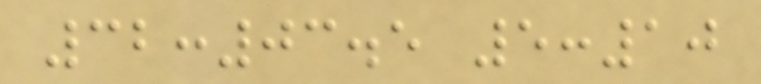32:03.5 5:10
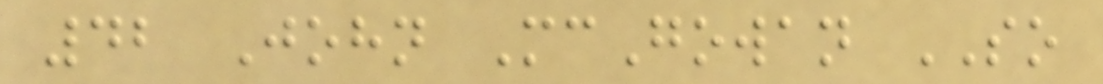42 John McGowan SO
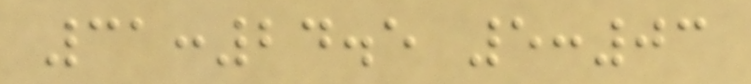31:24.5 5:03
